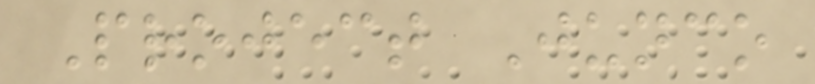Project Junco
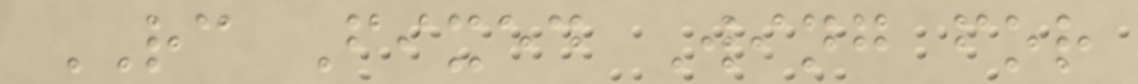RC Fixed Wing for
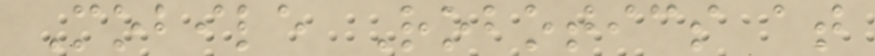Mobile Robotics at
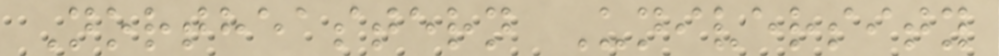Northeastern University
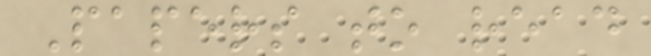Papers to read
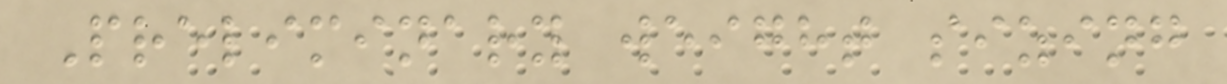Preliminary weight sizing
